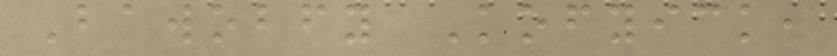Bawobfy Kofyick,
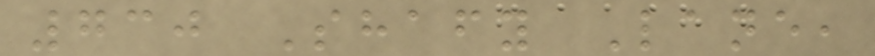730 Shafy Lane,
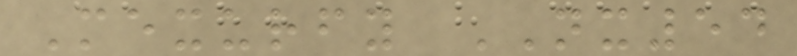Mexurfy NX54
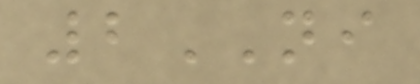2NI
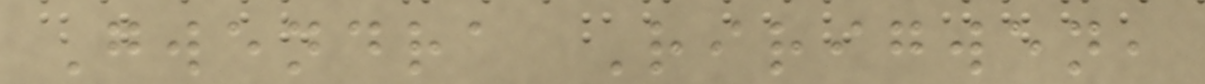Gwendra Ririgwen,
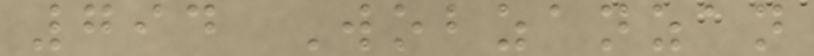794 Wobzanzan
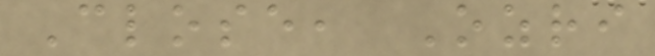Close, Ozri
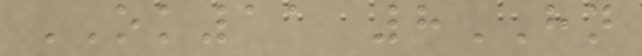OK11 8HN
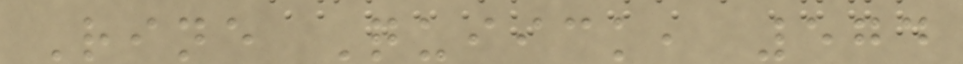Rine Quiick, 574
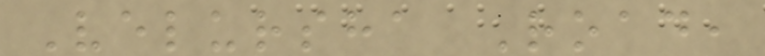Velursha Road,
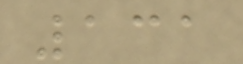131
